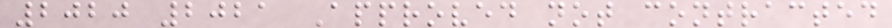2020 2021 Approved not contracted
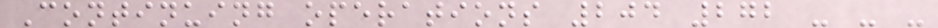Continuing operations 204 272 - - -
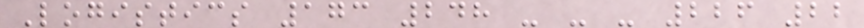Logistics 173 248 - - - 226 22
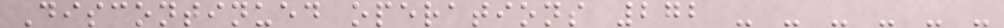Discontinued operations 272 - - - - - -
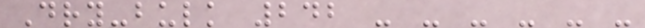Dry-bulk 242 - - - - - -
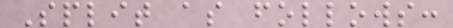Split as follows:
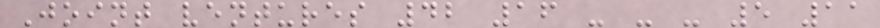Joint ventures 42 16 - - - 5 11
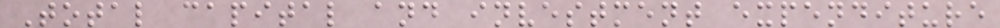Total capital and investment expenditure
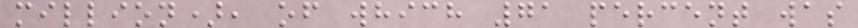million), of which 71 percent was
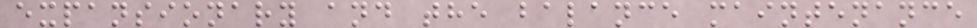expansionary and the balance maintenance
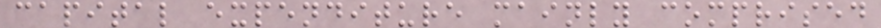capital expenditure mainly comprised
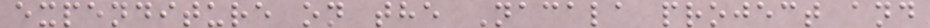expenditure on the Nacala project and
